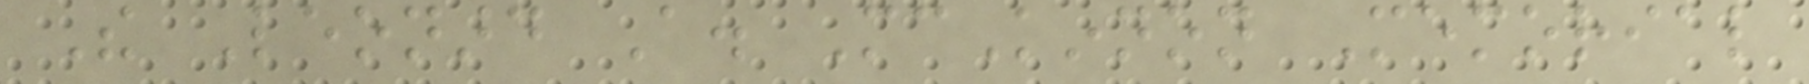The Leonard A. McKinnon Memorial
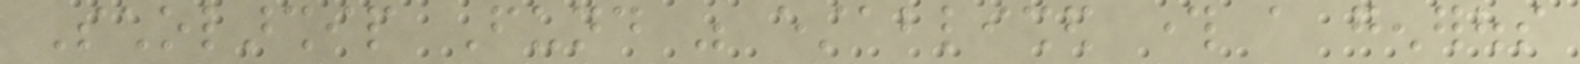Scholarship Fund was established through a generous
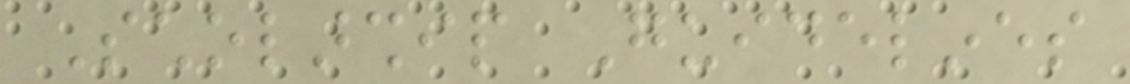Scholarship Guidelines
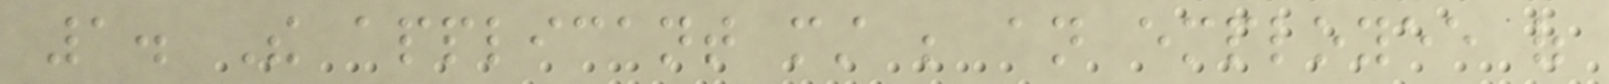1. The applicant must be an employee of
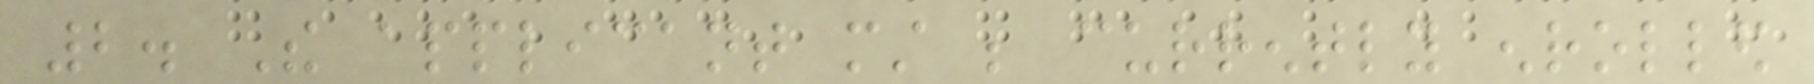2. The applicant must be currently enrolled
